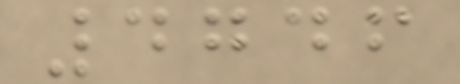4746
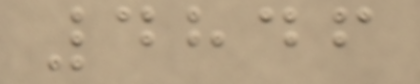4846
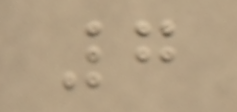7
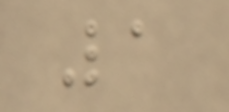1
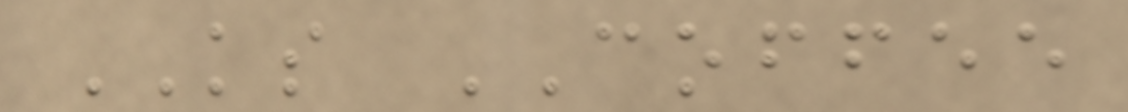KS COFFEE
